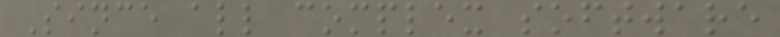Since all complex software
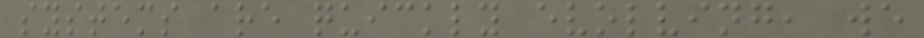systems are quickly evolving, we
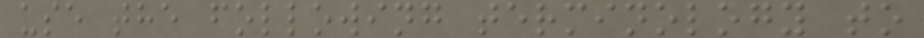use the following terminology to
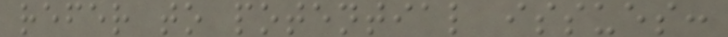refer to potential issues:
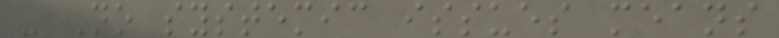- No systemic issues means
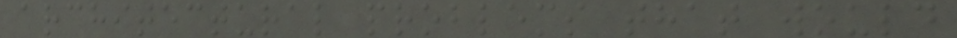architectural problems that would
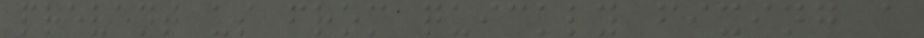prevent us from quickly fixing a
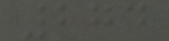274
